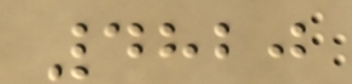4820
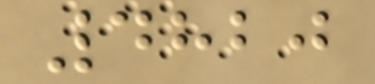4820
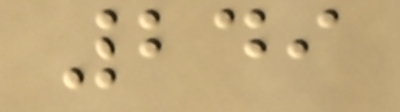249
